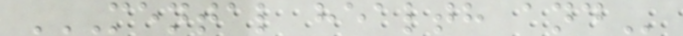MENTAL HEALTH AND
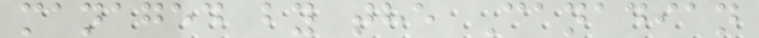managed by the Canadian
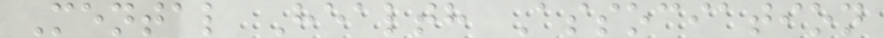Mental Health Association
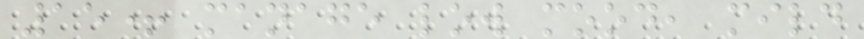15+ manage low mood, mild
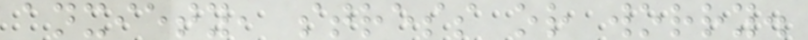anxiety, stress or worry.
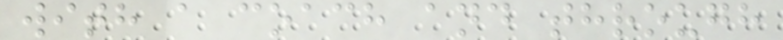with a coach and through
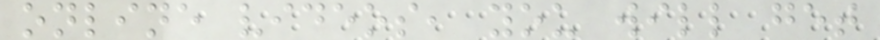online videos, you will get
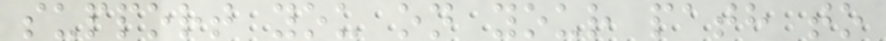support you on your path to
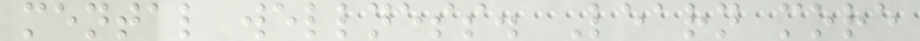mental wellness. Learn more
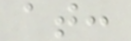at:
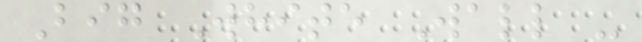Big White Wall -
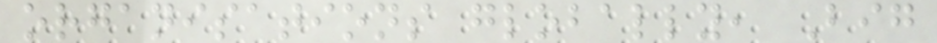organisations globally, Big
